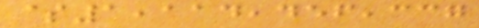$1,114,456,337
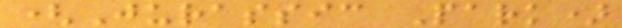(Jurassic Park)
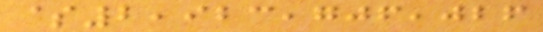$2,923,706,026
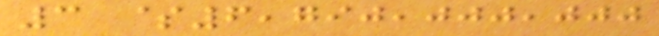3 $6,790,000,000
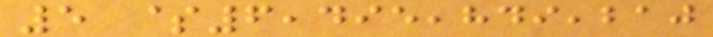5 $6,495,849,210
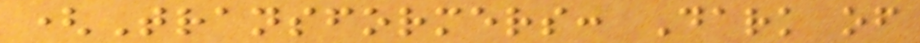(Transformers: Dark of
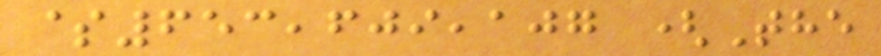$653,609,107 (The
